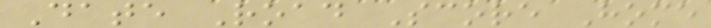Date Road Score Home
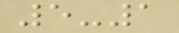5-1
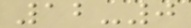12-0
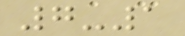7-1
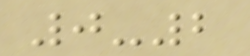0-2
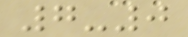7-0
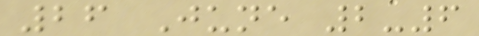26 June 2-6
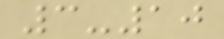3-10
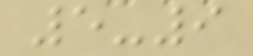5-9
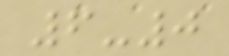6-0
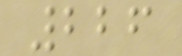226
